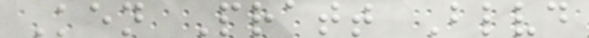Ken Pratt Blvd
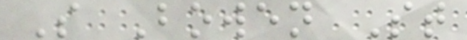S Bowen St
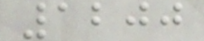1200
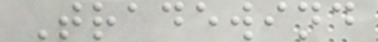Tradewind
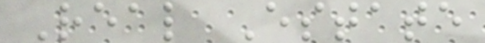Real Estate
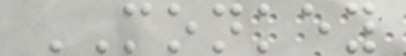MONKEY
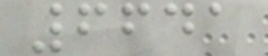6641
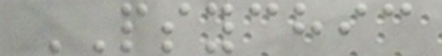PSYCHIC
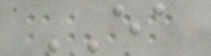EA
